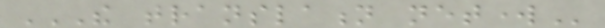THE TRANSLATION NETWORK
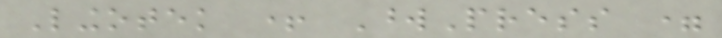Lingotek + WordPress =
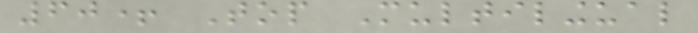60+ Top Multilingual
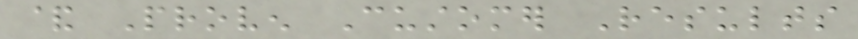& Proven Customer Results
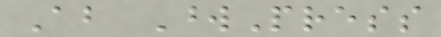About WordPress
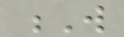W
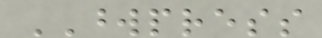WORDPRESS
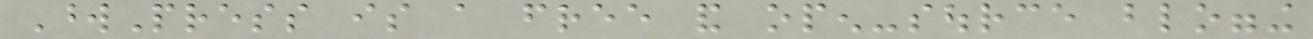WordPress is a free and open-source blogging
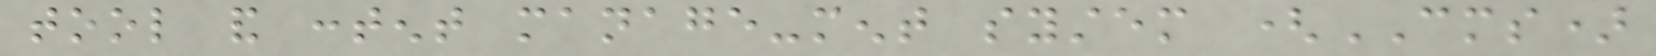tool and content manage-ment system (CMS)
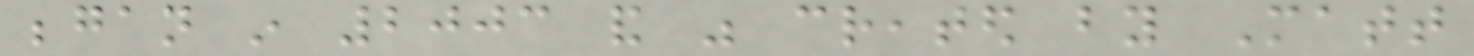began in 2003 and was created by Matt
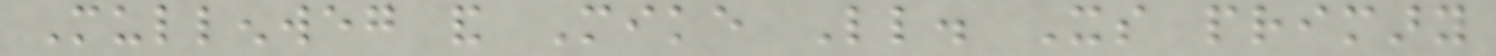Mullenweg and Mike Little. Its primary
